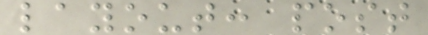layout: post
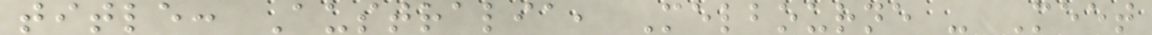title: Australia, Melbourne - Meet
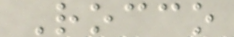Rocco
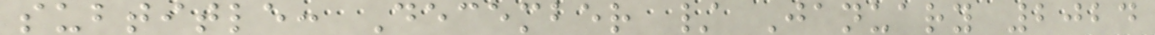subtitle: December / January 2024
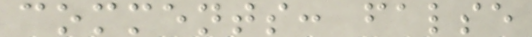comments: false
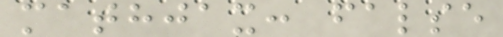mathjax: false
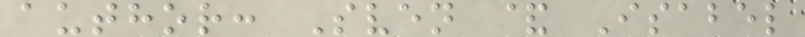author: Sven & Isabel
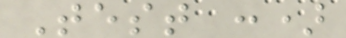Test :)
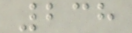238
